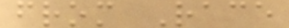from Race
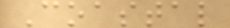Coastal
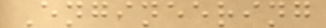Engineering
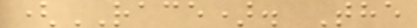(RACE). The
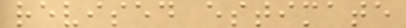revised estimate
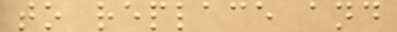to replace and
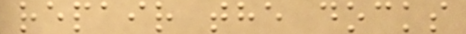repair the docks
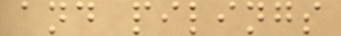and pilings
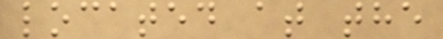located at the
